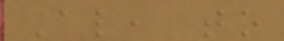Also, to
